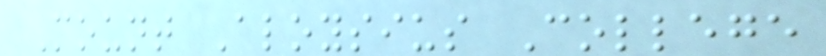Mount Aloysius College
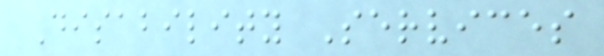Disability Services
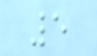5
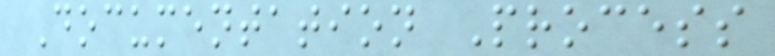Documentation Process
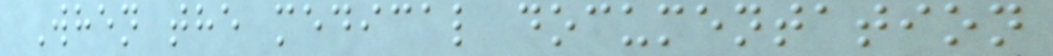When the medical documentation
